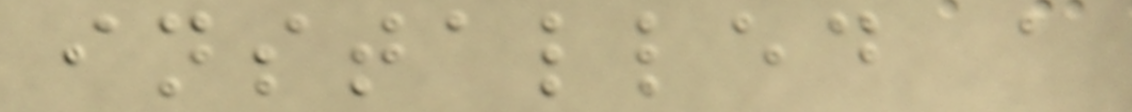installed a
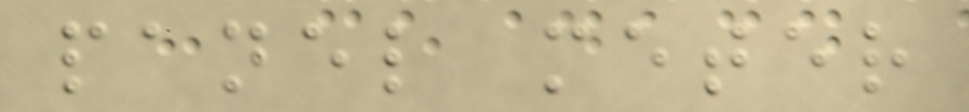panel meter
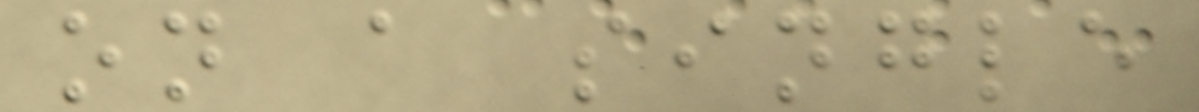on a single
